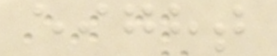eight
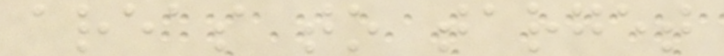areas to target
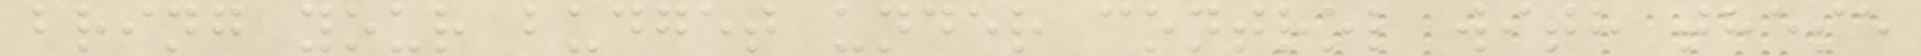bring your budget under control with these
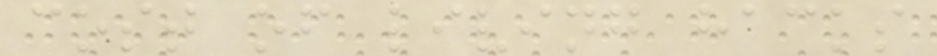cost of living hacks
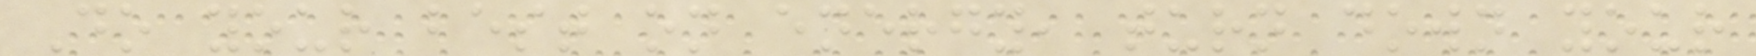Do your best on energy, turn down your
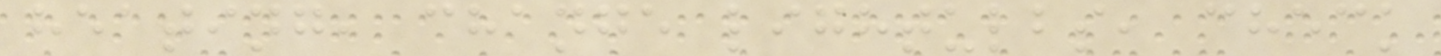heating, change lightulbs, check
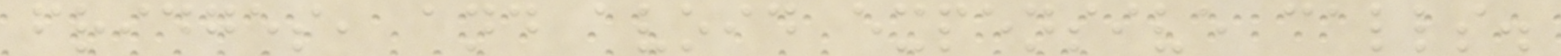fridges, and avoid expensive calls.
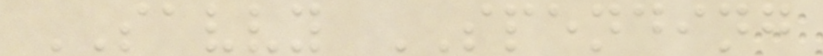SAVVY SPENDING
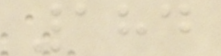184
